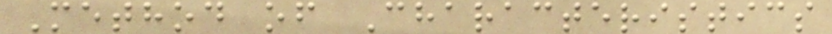Method of Characteristics
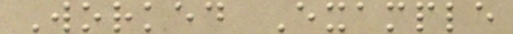Worked Example
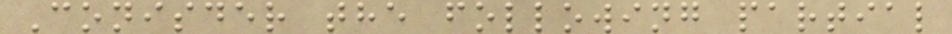Conisder the following partial
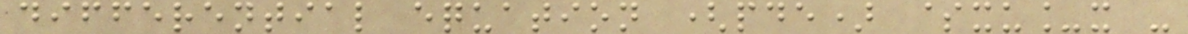differential equation (pde) $xu_x -
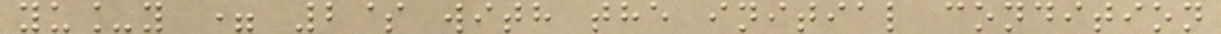yu_y = 2$ with the initial condition
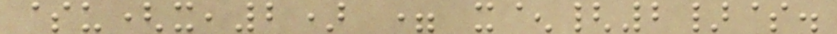$u(x,2) = x^{2}$.
